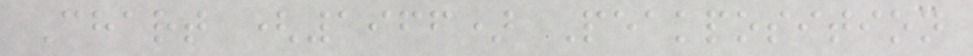Chart (1966) Peakposition
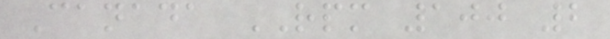Canada RPM 100 2
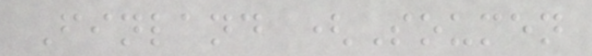Finland (Soumen
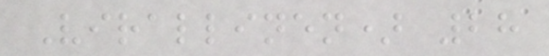Virallinen) 28
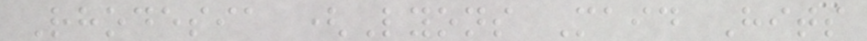Rhodesia (Lyons Maid Hits
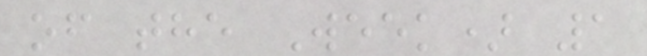of the Week) 1
